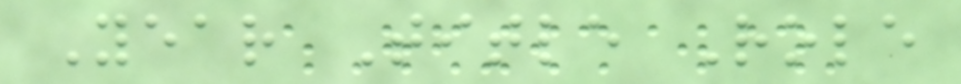Year Title Role
